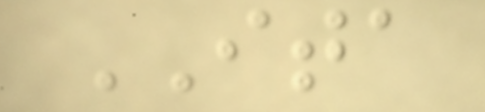ITA
